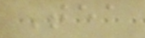Tea
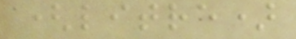(litre)
